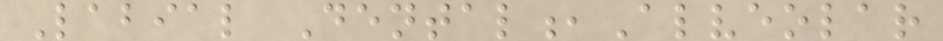Labial Dental,Alveolar
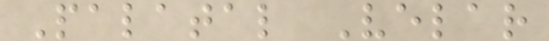Palatal Velar
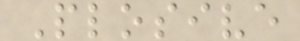Plosive
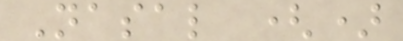Nasal ()
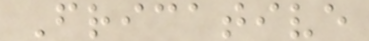Fricative
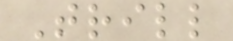Trill
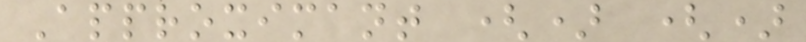Approximant () ()
